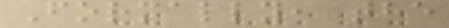Formally, the
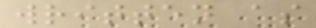written as
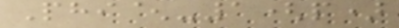Phi^-1(p)
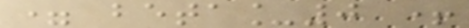= beta_0 +
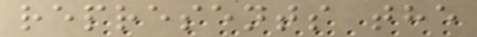represents the
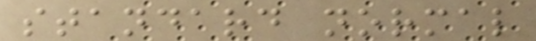standard normal
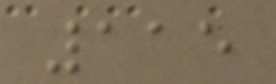115
